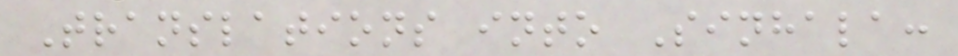Translations into Sinhala:
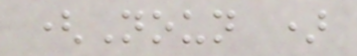(Noun )
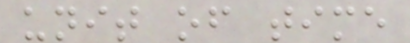unit of time
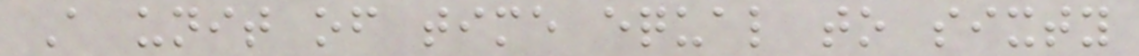A unit of time equal to sixty
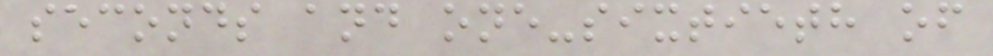seconds and one-sixtieth of
